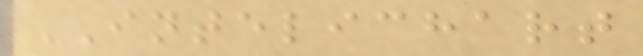INTELICHART
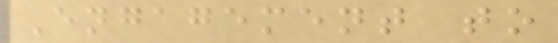Engagement to
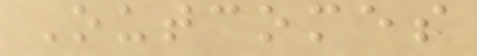Outcomes
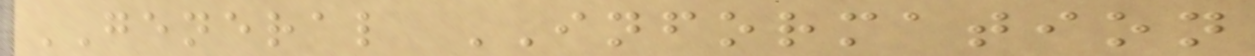GENERAL INFORMATION
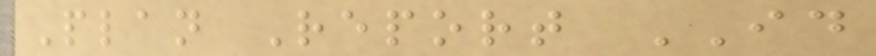Plan Report ID
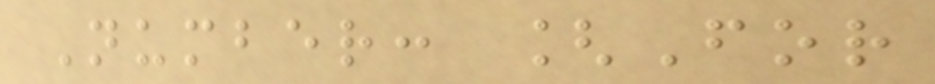Number: [For
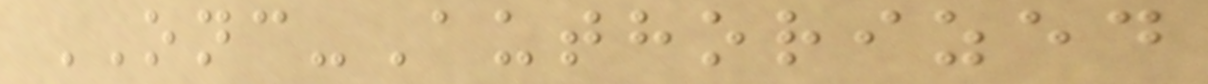ONC-Authorized
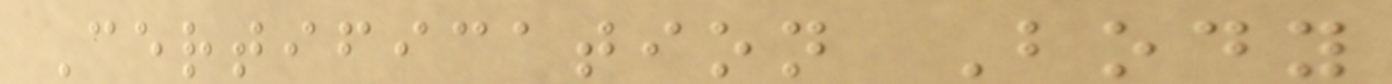Certification Body
